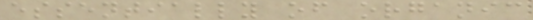essentially of organic
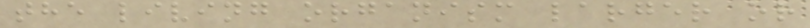the living organism larger or
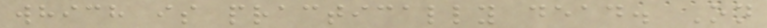which is practically dead. On
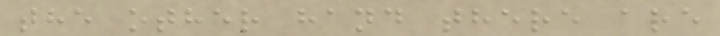the other hand there are
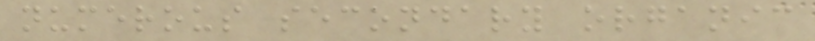numerous secondary organic
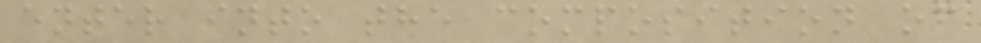enter into the composition of
